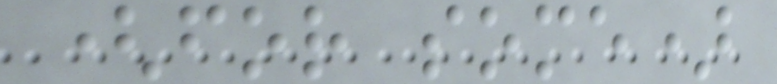(for some)
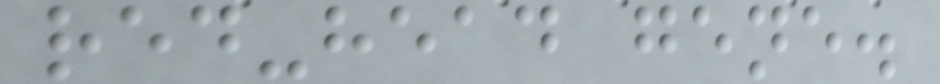red-head gene.
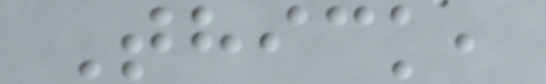Thick,
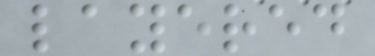layered
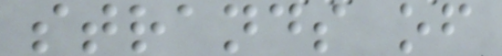strands of
